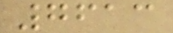7613
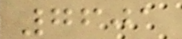7601
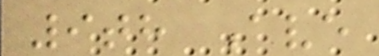9th Ave
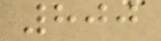800
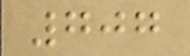707
